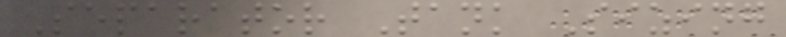Separator Tank Sizing
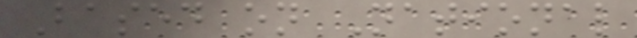Based on National
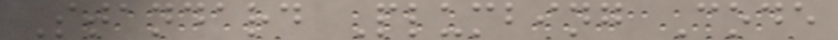Standard Plumbing Code
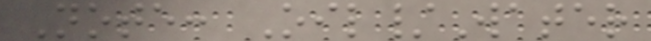Note: Oil/Water
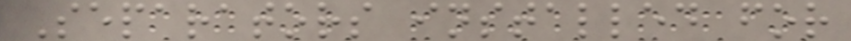Separators installed for
